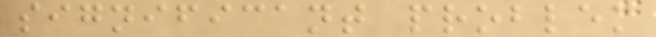significant problem
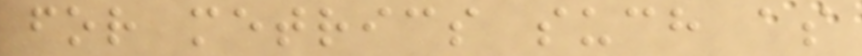for metrics such as
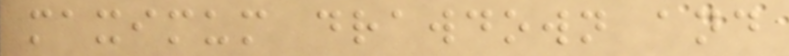maximum drawdown and
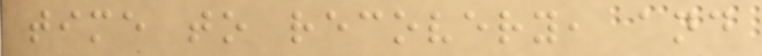time to recovery, and
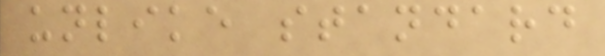unlike standard
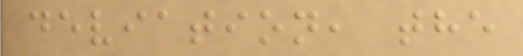deviation, the
